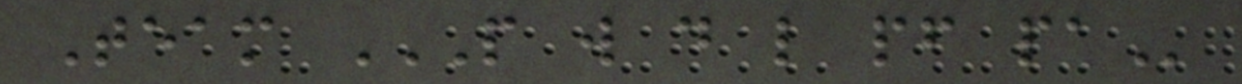Team P W D L PF PA
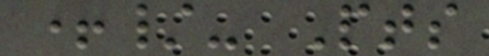+/- Pts
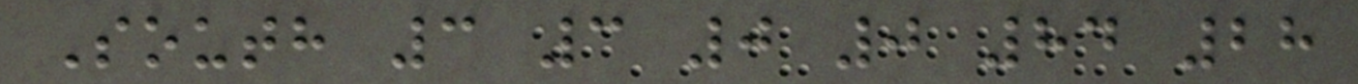South 3 3 0 0 84 28
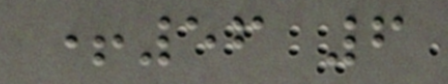+56 6
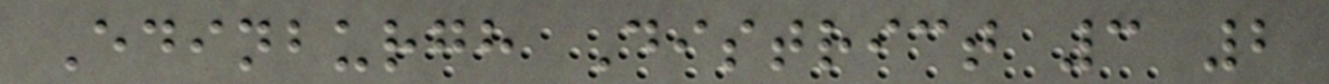Edinburgh District 3 2
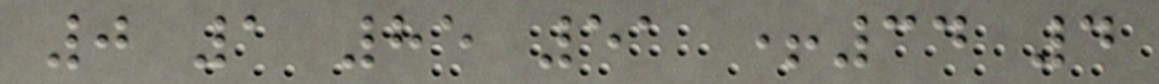0 1 85 51 +34 4
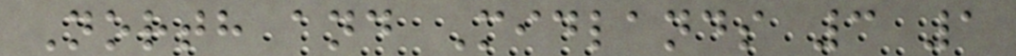North and Midlands 3 1
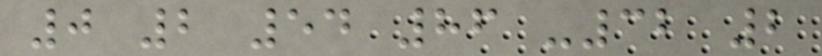0 2 54 86 -32 2
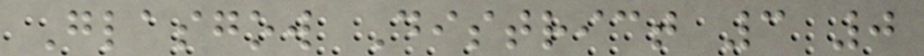Glasgow District 3 0
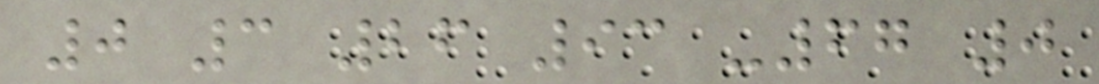0 3 26 93 -67 0
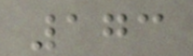173
